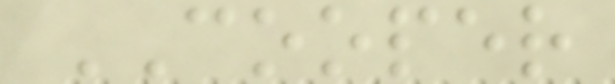COOPER
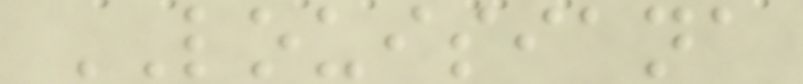LOUISIANA
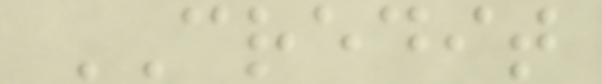CREDIT
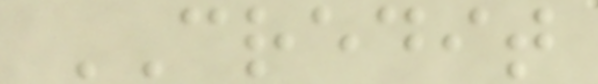CREDIT
